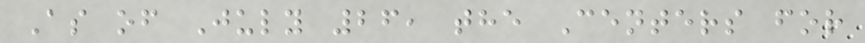As of July 26, the Centers for
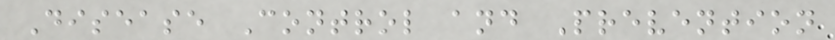Disease Control and Prevention
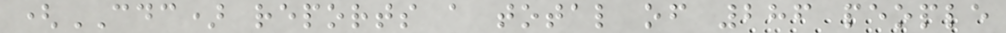(CDC) reports a total of 286 people
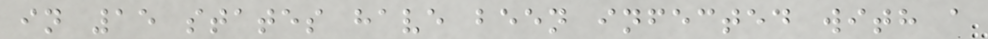in 15 states have been infected with a
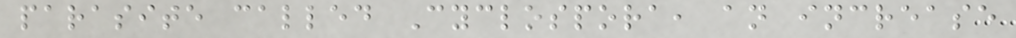parasite called Cyclospora, an increase
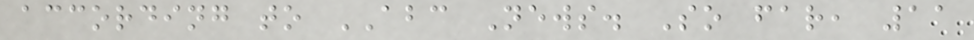according to ABC News. So far, 11
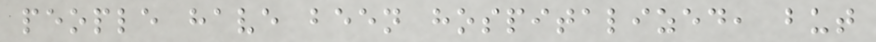people have been hospitalized, but
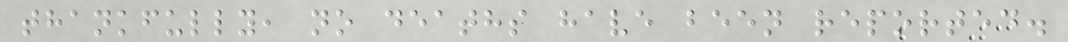thankfully, no deaths have been reported.
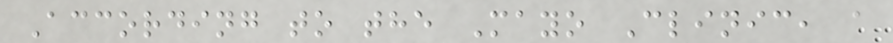According to the Mayo Clinic, a
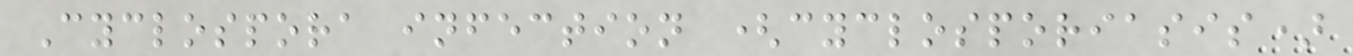Cyclospora infection (cyclosporiasis)
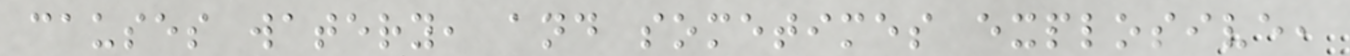causes watery, and sometimes explosive,
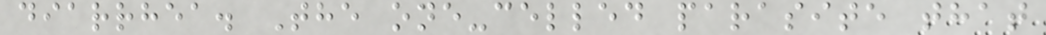diarrhea. The one-celled parasite that
